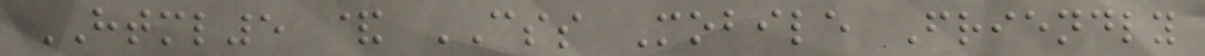HTML5 & CSS Mobile Friendly
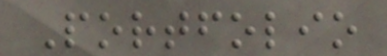Portfolio
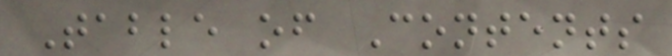Table of Contents
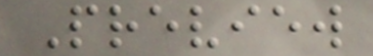Preview
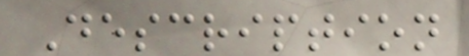Description
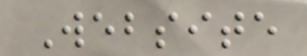Website
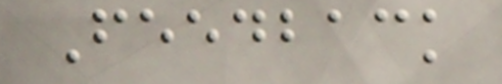Feedback
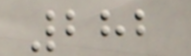282
